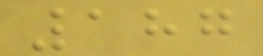187
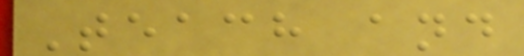Teach and
